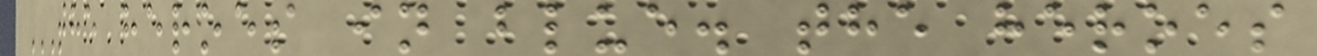THE HEROES IN BLUE. THE HEROES
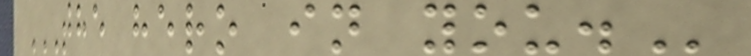THE HERO IN YOU.
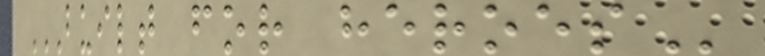BUILT FOR HEROES
